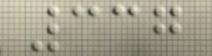337
